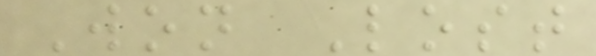Won Lost
